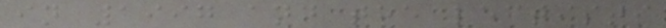in 1997 and the leftists
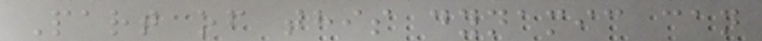Part of this dynamic can
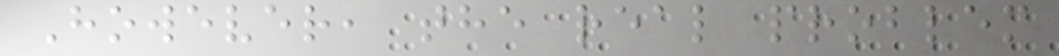However, the real problem
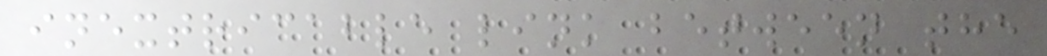inextricable link between the
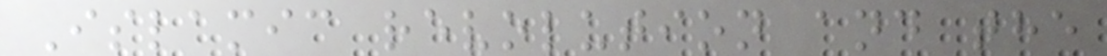Islamic revolution and the
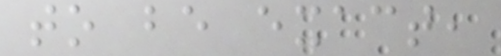to be exact,
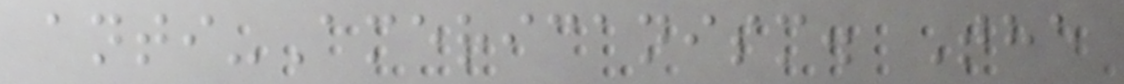anti-Americanism. The
